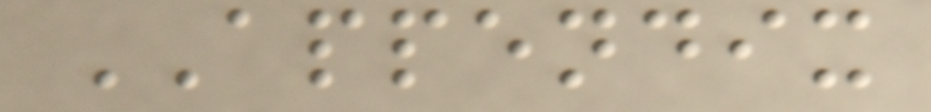APPENDIX
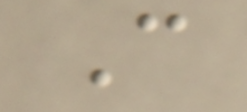C
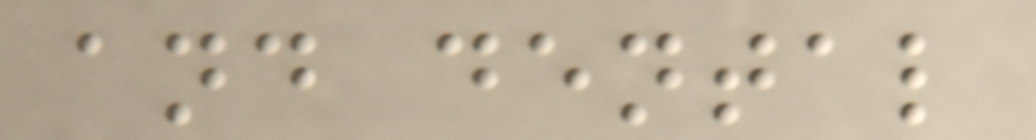and dental
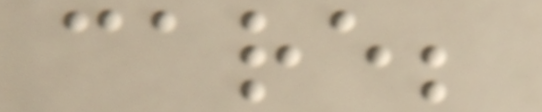care;
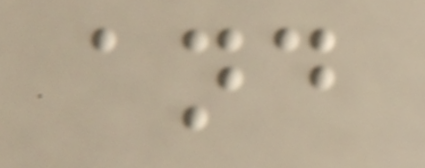and
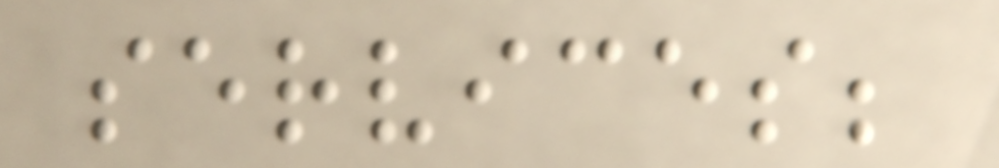services;
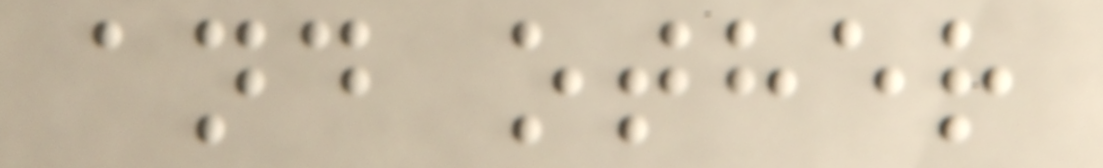and other
